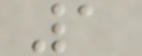1
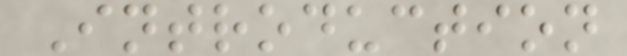Introduction
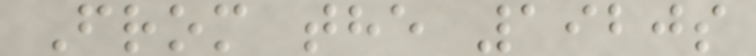From the 1920s
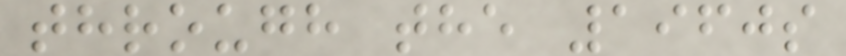through the 1960s
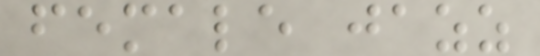female jazz
